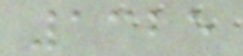1325
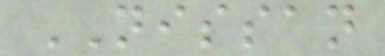NISSAN
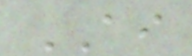AI
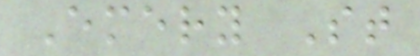Emery St
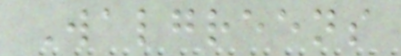Walgreens
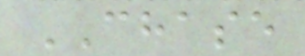CHASE
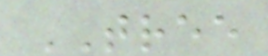TREE
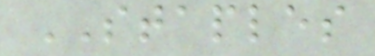STAPLES
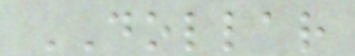DOLLAR
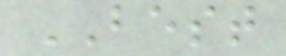BEST
